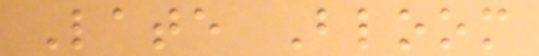Late Bloom
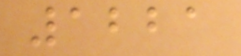1221
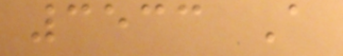3533 A
